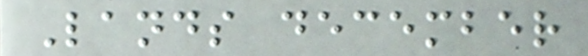Lands december
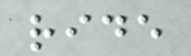ride
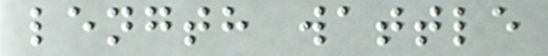length wattle
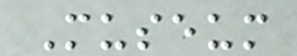Museum
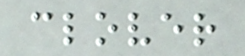clover
